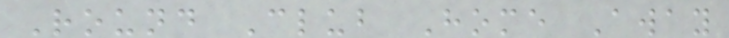Round Club Home Away
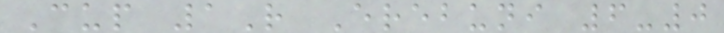Cup 1R Erebuni 6-0
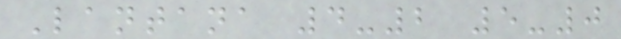Lantana 4-2 5-0
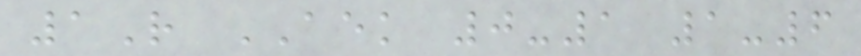1R AEK 0-1 1-6
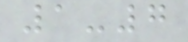1-7
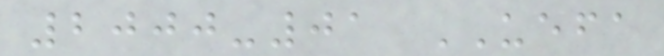2000-01 UEFA
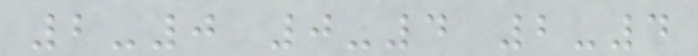2-0 0-4 2-4
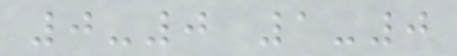0-0 1-0
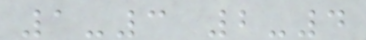1-3 2-4
